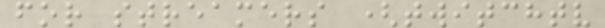for streamers (twitchtv
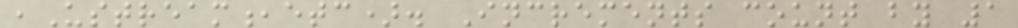,Ustream,etc). Increments count by 1
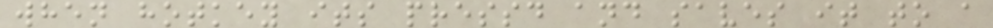when hotkey its pressd and saves it to a
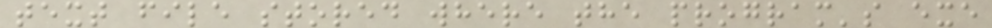text file stored where the program's exe
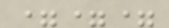===
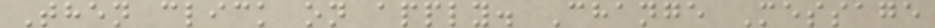Then click on apply. Change Message
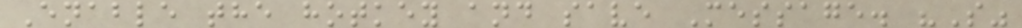Enable the hotkey and save Message. "S"
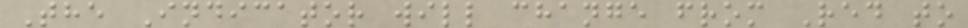The Indicator will change from Red to
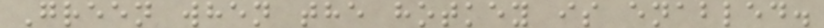Green when the hotkey is enabled.
